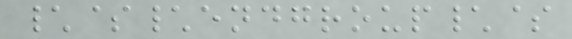\$\endgroup\$
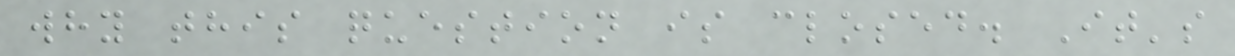why this question is closed. It's
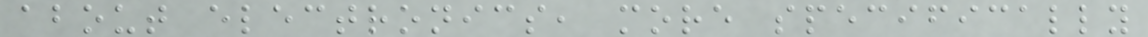about electronics, more specifically
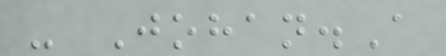- Johan.A
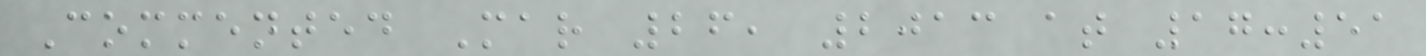Commented Mar 26, 2013 at 17:51
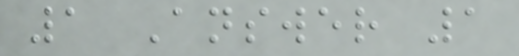1 Answer 1
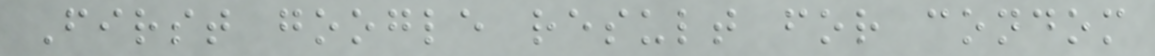First google result for condom
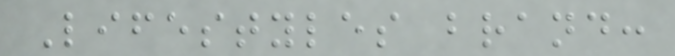Lifestyles brand:
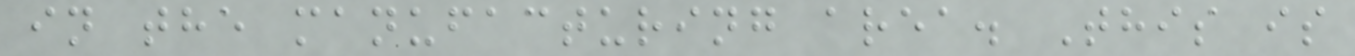in the manufacturing area. This is
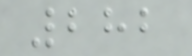282
